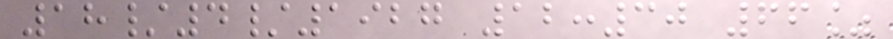18/4/1927 12:30 66%
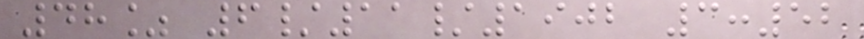48% 6/11/1902 3:52
